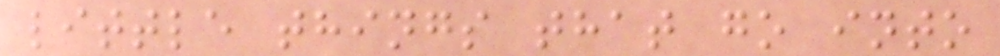little things that go into
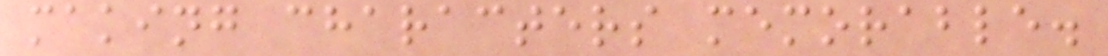making characters memorable.
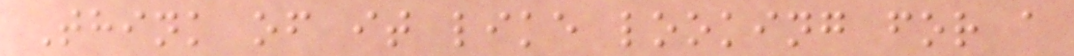Think of it like looking for a
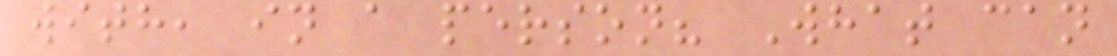with, in a person? What can
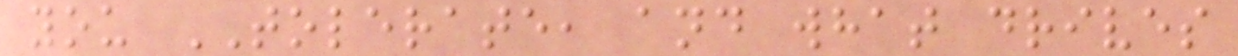you TOLERATE, and what drives
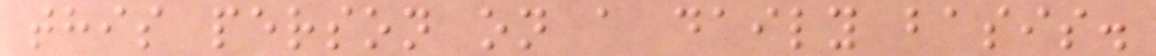this person on a daily basis.
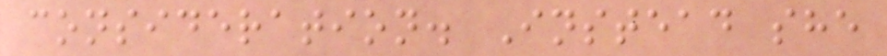consideration. Instead she
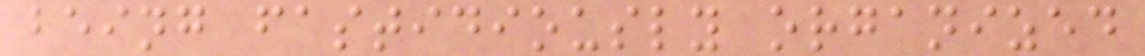being fastidiously organized
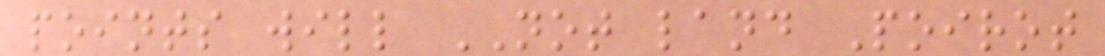points will NOT land Poirot
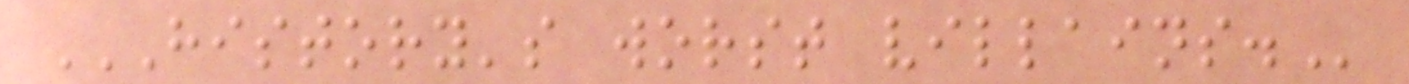HISTORY'S WORST VILLAINS.
